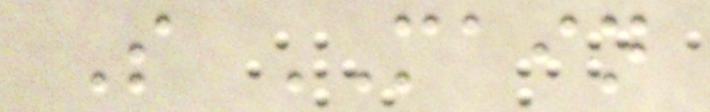S MAIN
